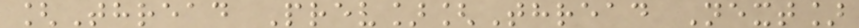[Thread Prev][Thread Next]
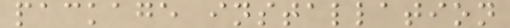package installation
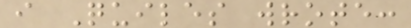i Quiles wrote:
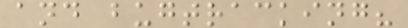and bugtracking?
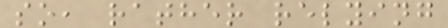so, rather relying
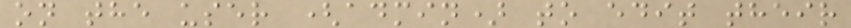on the user (admin) to edit their
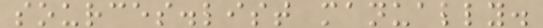sources.list manually.
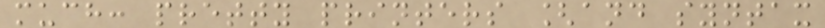much: pretty printers [and syntax
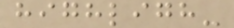highligh-
